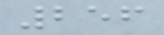256
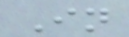In
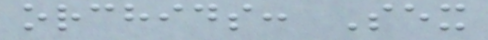orchids: Sex
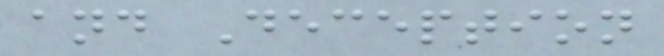and Deception
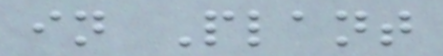in Plant
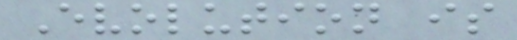Evolution is
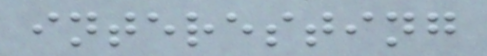interesting
